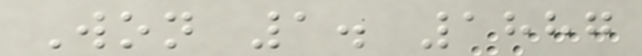Won 1. 1887
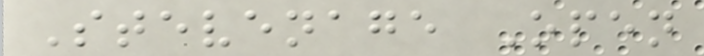Stevenage Open
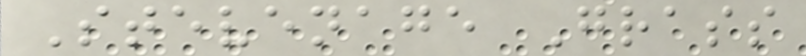Stevenage Grass
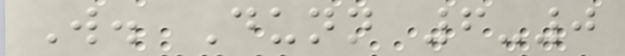W. Dunn 6-0
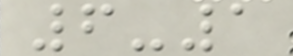6-1
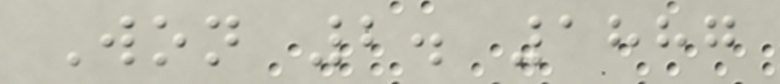Won 2. 1887
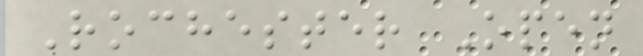Rochester Open
